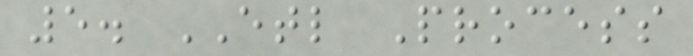5. ETL Process
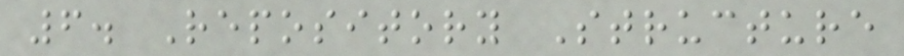6. Repository Structure
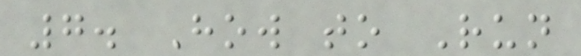7. How to Run
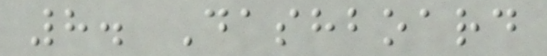8. Dashboard
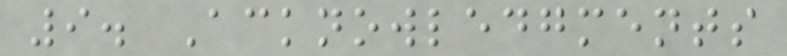9. Acknowledgments
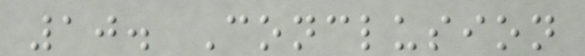10. Conclusion
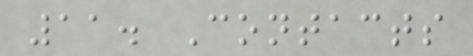11. Contacts
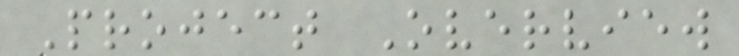Project Overview
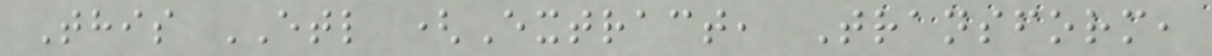This ETL (Extract, Transform,
